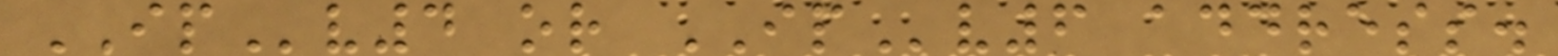IPv4 or IPv6 address.
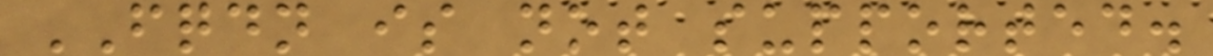FQDN is not supported.
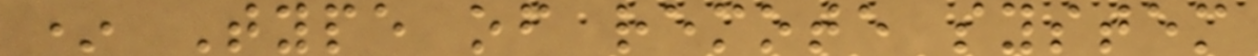* Type of remote system
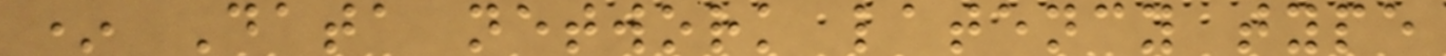* Data network latency type
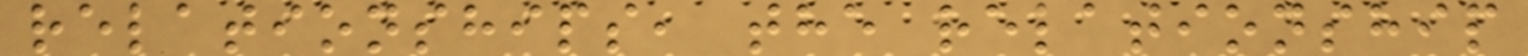relationships, the relationship
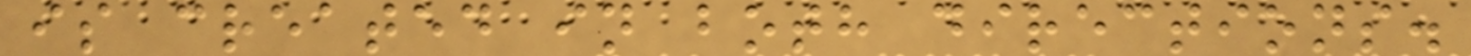is created in both directions.
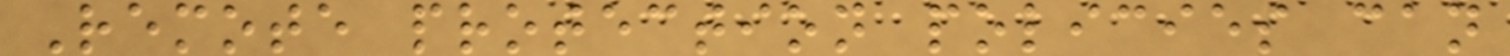Remote protection policies can
